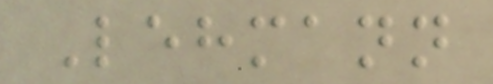Lehmann
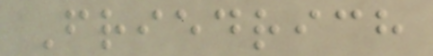Friedrich
